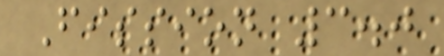Fission 3.0
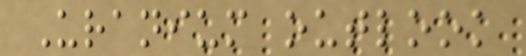Uranium outlook
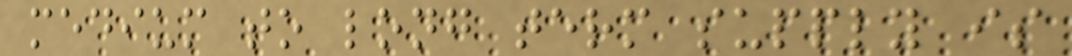medium to long term supply is
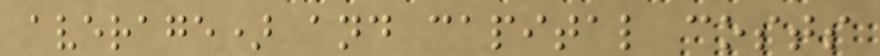average) and capital costs
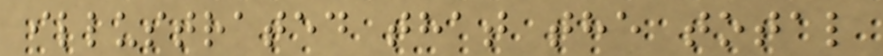illustrated that the total
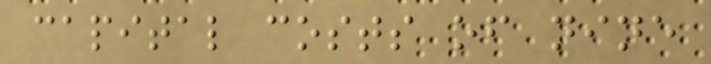capital costs of nine
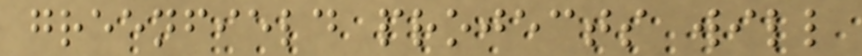greenfield projects will
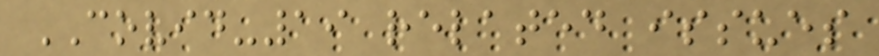COVID-19 related issues
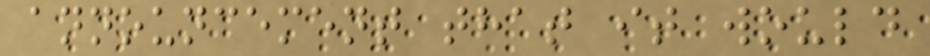announcement that it would
